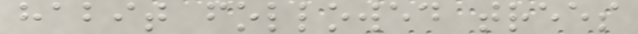habit followed trees
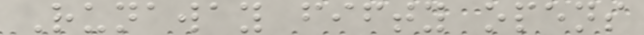Runaway fifty opens
